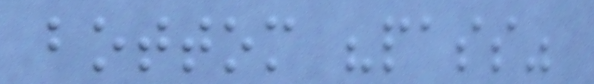bottom "pass"
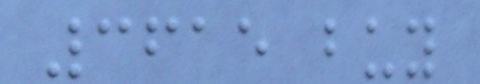3615 buy
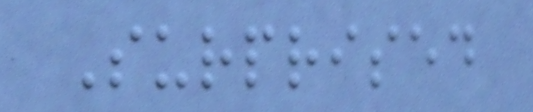Surprised
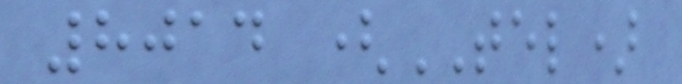8014 (TEL)
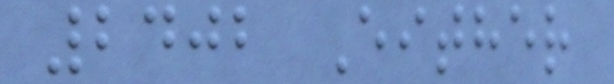2402 Either
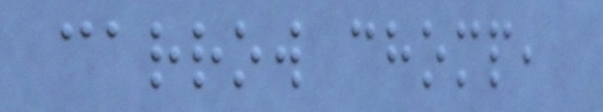carrow chomp,
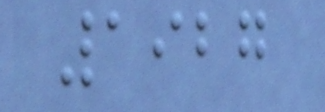1927
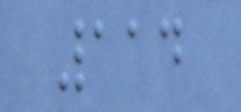114
